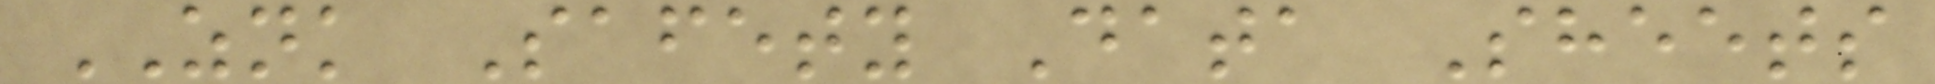ZNK Safety Data Sheets
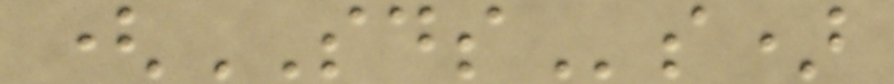(SDSs)
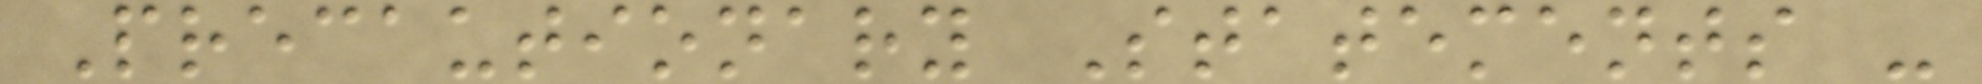Precautionary Statements -
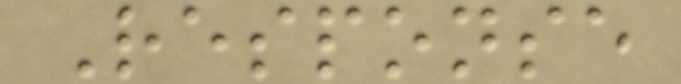Response
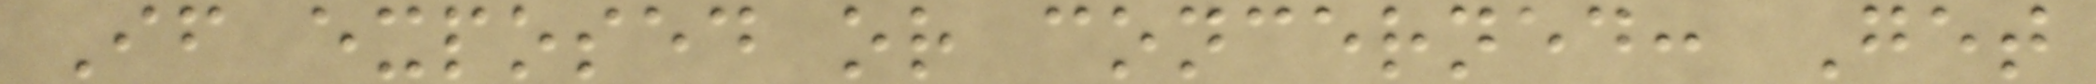If exposed or concerned: Get
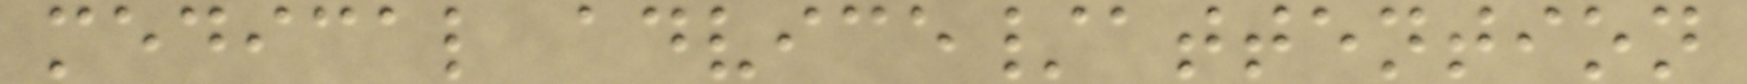medical advice/attention
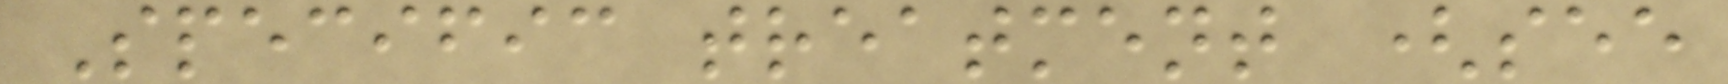Specific treatment (see
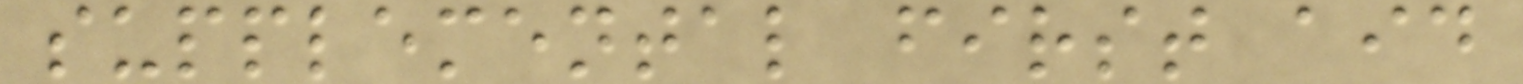supplemental first aid
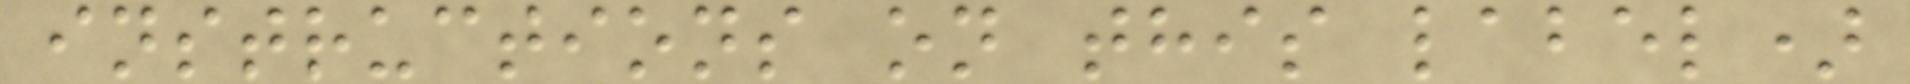instructions on this label)
